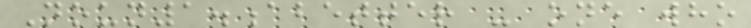Noun1.abetter - one who
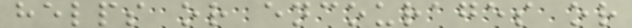helps or encourages or
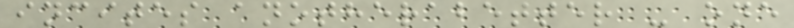incites anotherabetter - one
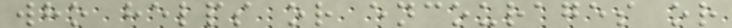who helps or encourages or
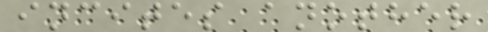incites another
